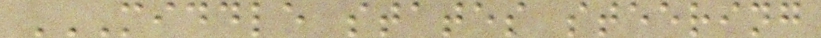MIDDLE STATES STEERING
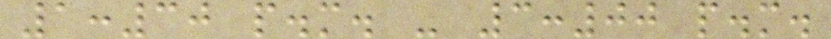1:30 p.m. - 3:00 p.m.
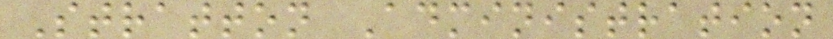Stratton Administration
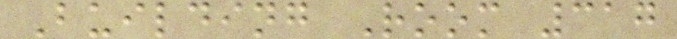Building Room 317
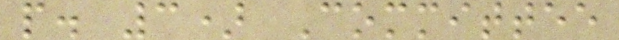p. 3) Committee
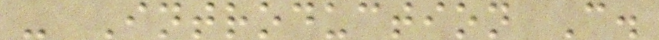- Introduction C.
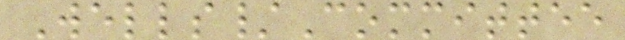Wells/Committee
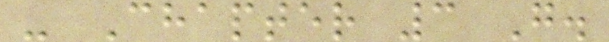- Chapter 3 G.
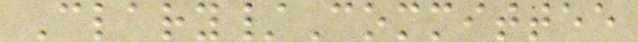Clary/Committee
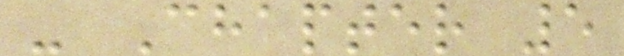- Chapter 5
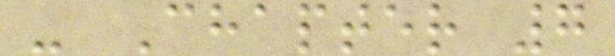- Chapter 7
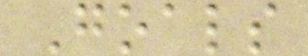Goals
